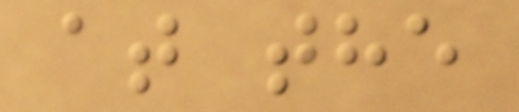at the
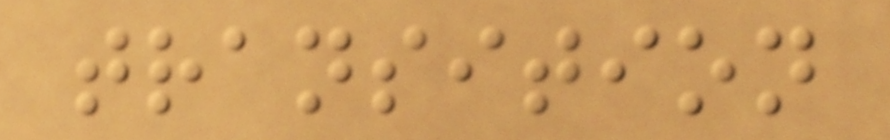transition
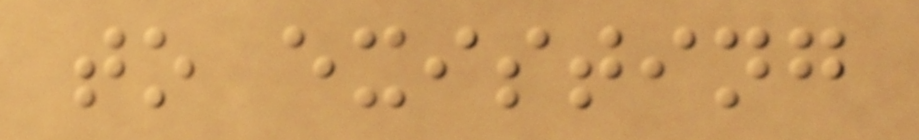to existing
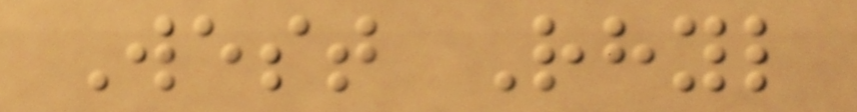West Rhyl
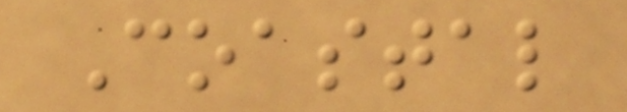Coastal
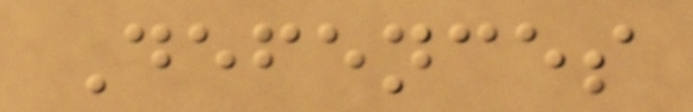Defences
